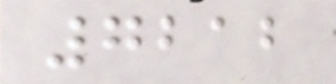7212
